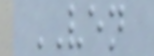VEN
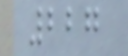227
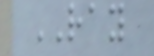RAY
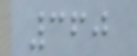360
